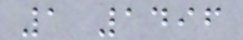1 1496
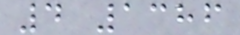4 1386
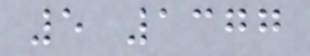5 1377
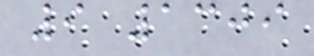9 1309
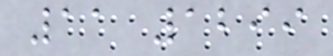11 1299
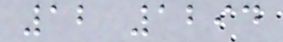12 1294
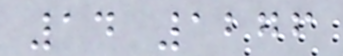14 1276
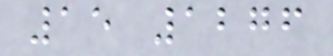15 1276
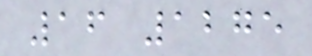16 1275
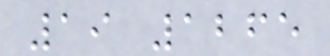19 1265
